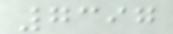7397
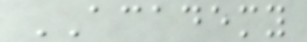ACADEMY
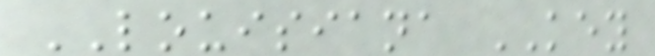LOUISIANA KEY
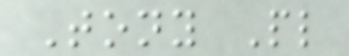Tony Pl
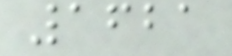1621
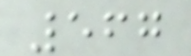567
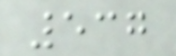537
